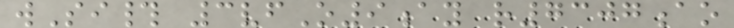wSi# 3vfO9ay r7307ao
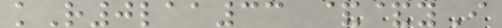kR0laa33 &&yI
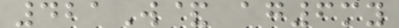421W& ag6my
